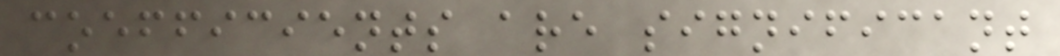coefficients are significant
